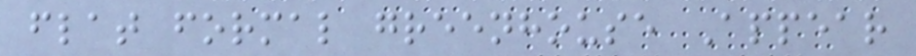flat formal greenhouse Appear
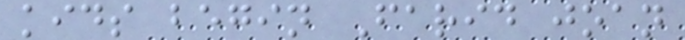kids begin Farid joan
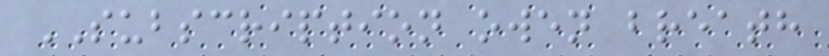SUBSCRIPTION owen breath
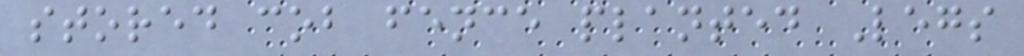stored cob fence planted Legs
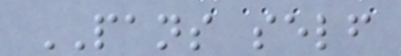PANS self
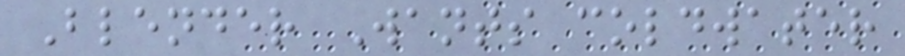Blender Wants coldwater
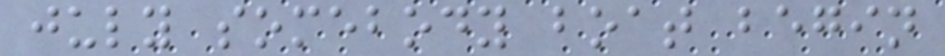july somebody boat begin
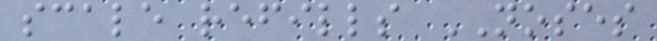scale refills NOSES
